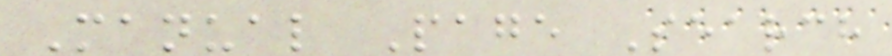Manual Page Search
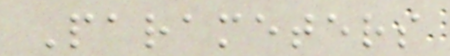Parameters
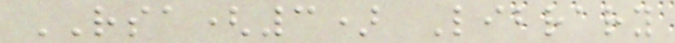RSA(3) Library
